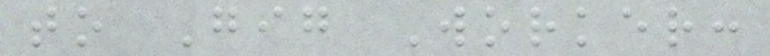to Gig Worker:
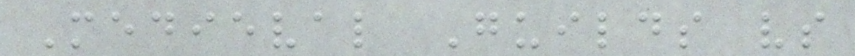Medieval Guilds vs
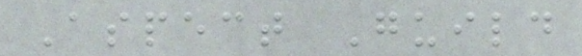Aspect Guild
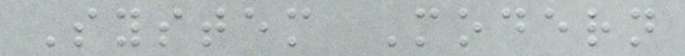System Modern
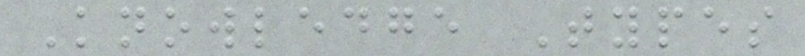Knowledge Types
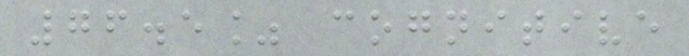76.5% cognitive
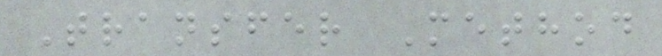Transfer Method
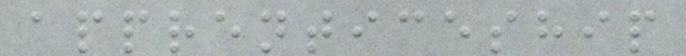apprenticeship
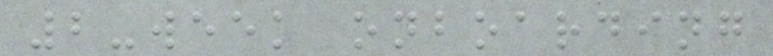2-week onboarding
